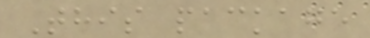This package
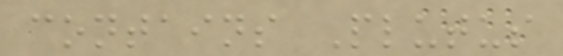contains Plutus
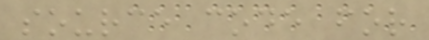source code for
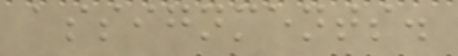assignments.
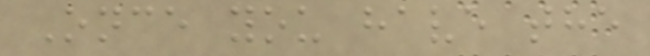Once you have the
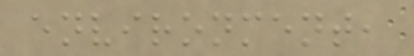environment,
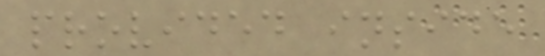provided inside
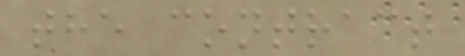the contract
